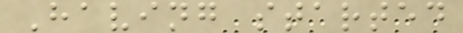Having started
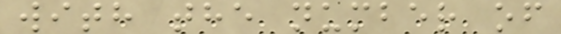with the number of
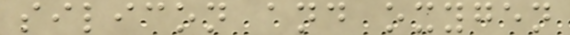silicon and oxygen
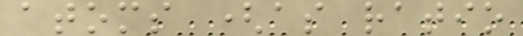atoms (as ratio
